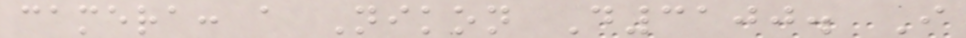camera: a Nikon D3100. I
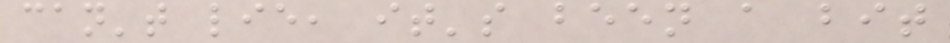can't lie, it's been a bit
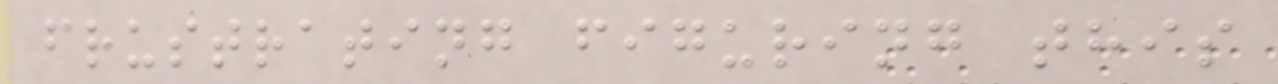frustrating figuring this
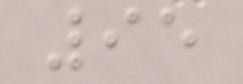95
